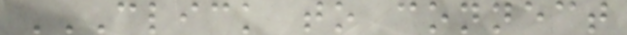CLICK TO CONNECT
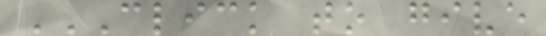CLICK TO GIVE
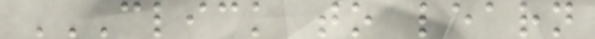CLICK TO LEARN
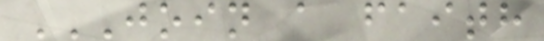JOIN A FAITH
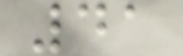41
